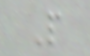P
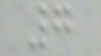7
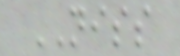NISS
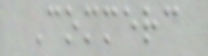Commerc
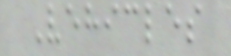Vehicles
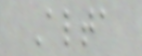Alta
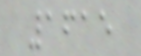1615
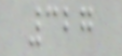327
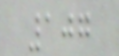107
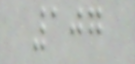107
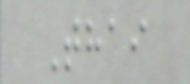Thai
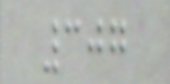307
